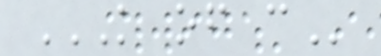K OF C
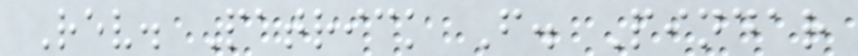Rev. Patrick F. Pindar
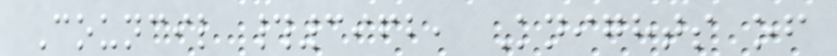Council #3962, Knights of
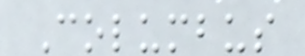Columbus
